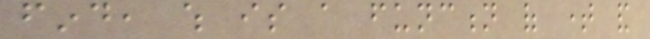find, which is a function of time and
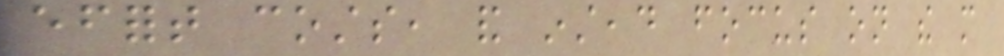effort costs, and instead focus on the more
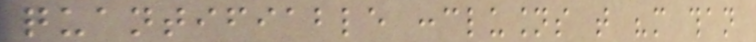quantifiable conclusions that "more than
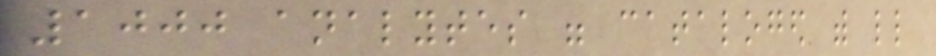1000 analytes were cataloged with little
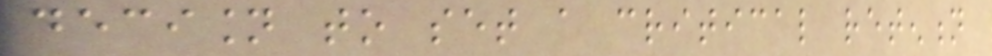decision to set a critical retention
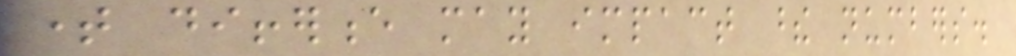time difference may impact these numbers.
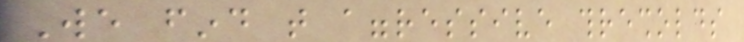We find that aggressive thresholds
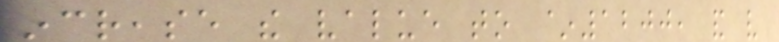increase the value to ~1200, and very
